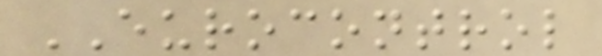EUROCONTROL
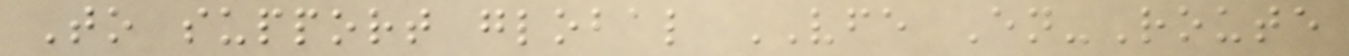To support global VFE En-Route
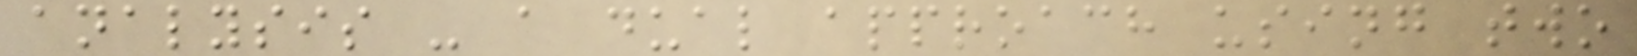analysis - a dual approach using two
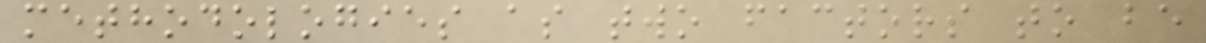methodologies as two factors to be
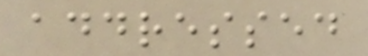addressed
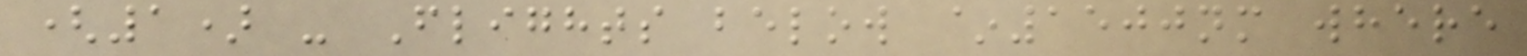(1) - Flights below ~1500nm where
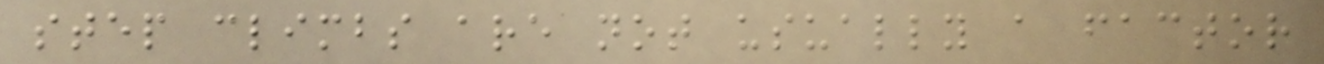step climbs are not usually a factor
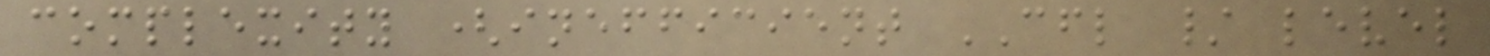complexity (inefficient CFL / level
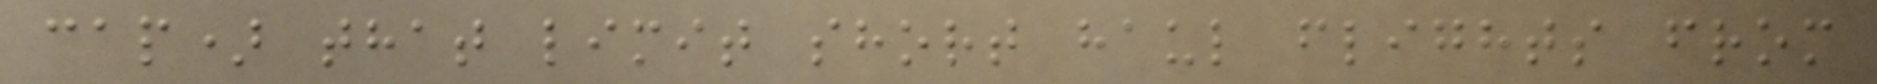cap) that limit short haul flights from
